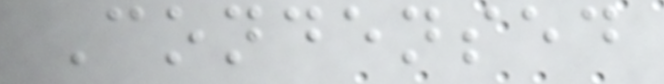Condensed
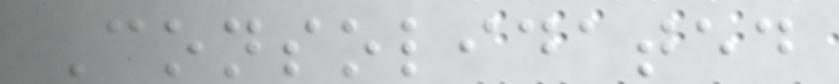Consolidated
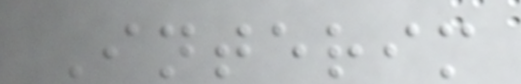Interim
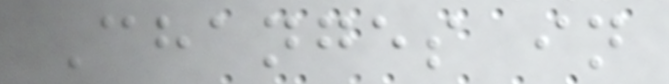Changes in
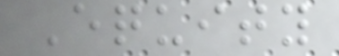Equity
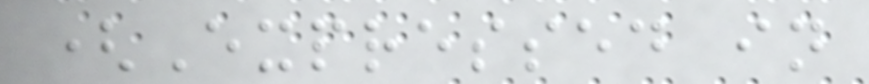(Expressed in
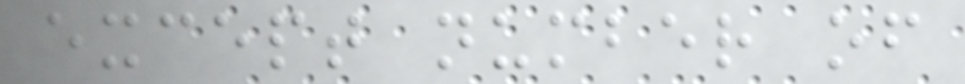except number of
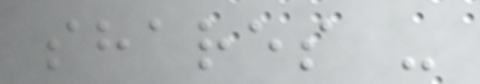shares -
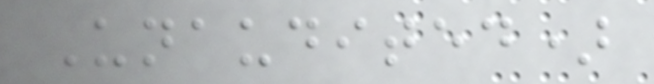Unaudited)
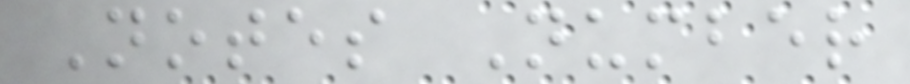Notes Number
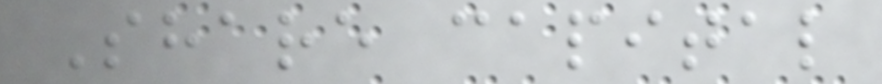Share capital
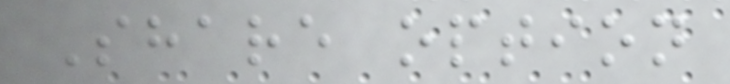Share option
